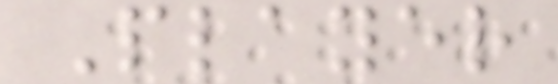Player
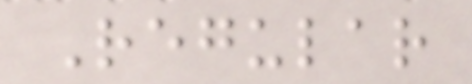Regular
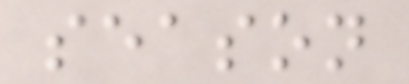season
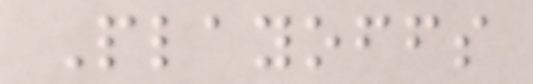Playoffs
